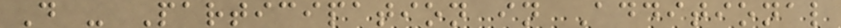D - Participation in Additional
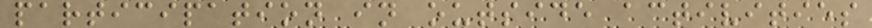participation in outside activities
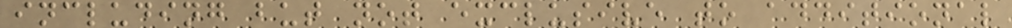including but not exclusive to additional
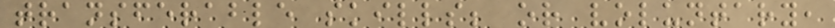transferable skills; or voluntary,
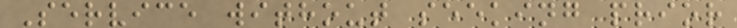Service without seeking prior
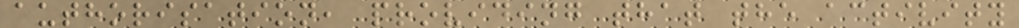authorisation, providing that the activity
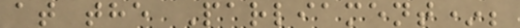at the Parliament*;
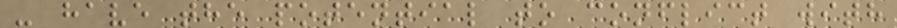- have the potential to conflict with
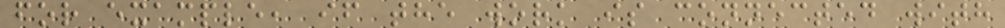for example, if the work is connected with
